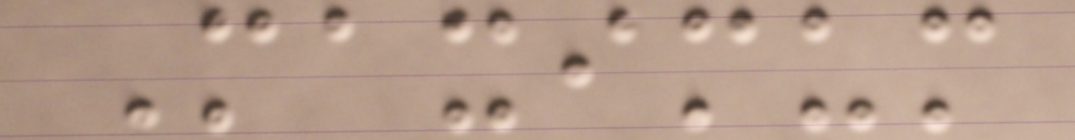Maximum
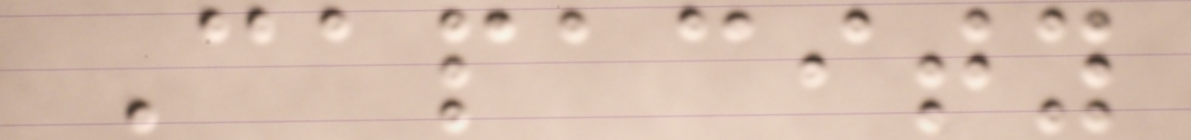Capacity
